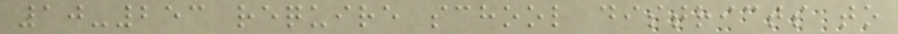10-253 require school districts to
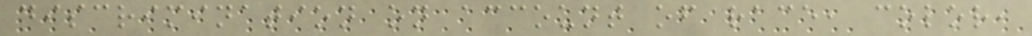discrimination on account of race, color,
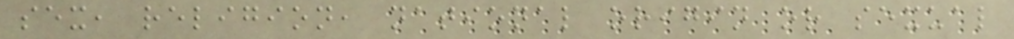sex, religion, national origin or sexual
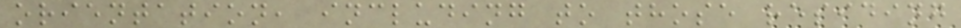orientation, including to those residing
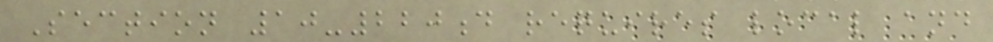Section 10-220d requires local and
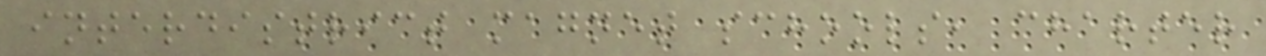interdistrict magnet schools, charter
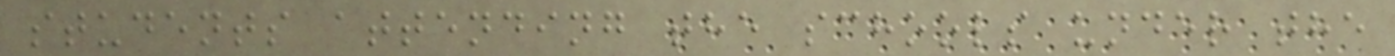students attending the schools under the
